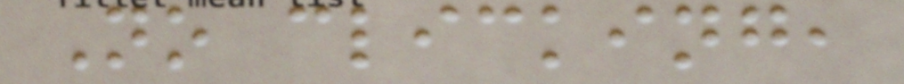No clicking,
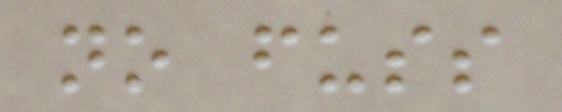no fuss
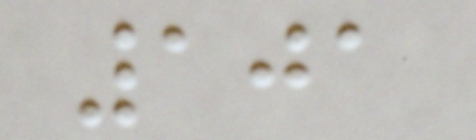101
